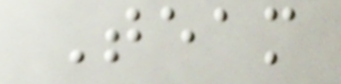Team
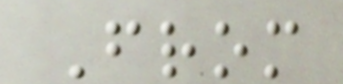From
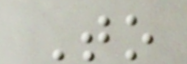To
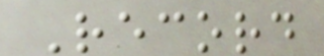Record
